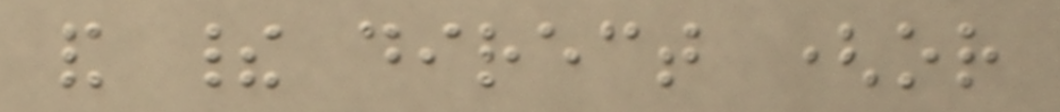and their direct (or
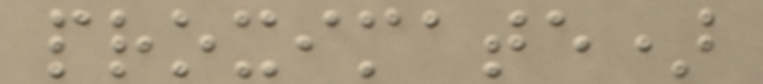proximate)
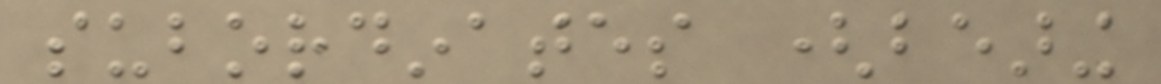subordinates (bearing
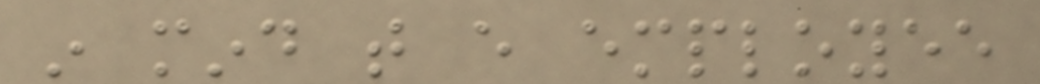in mind that every employee
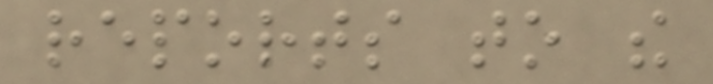reports to the
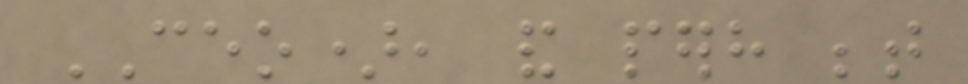CEO), and perhaps between
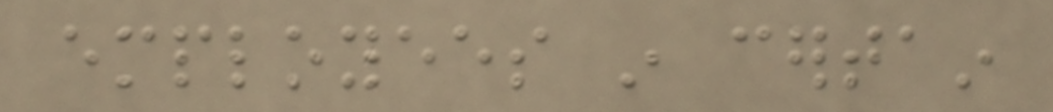employees in certain
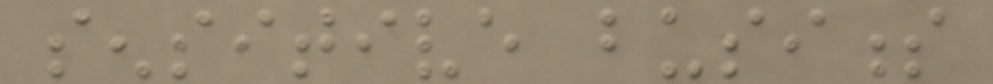sensitive business
